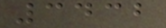3432
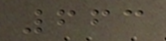663
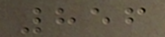856
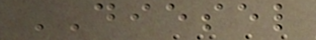DIESEL
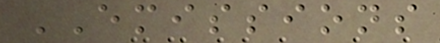EMISSIONS
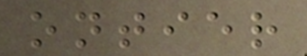ontier
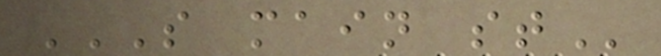S MAIN ST
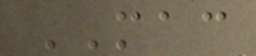MAC
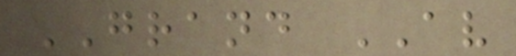GRAND AV
